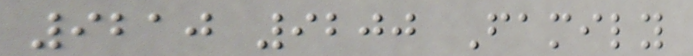9210 9200 Family
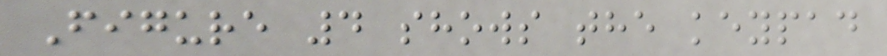Figure 4 shows the keypad
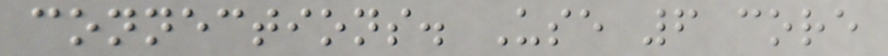connections. Use 6 core
